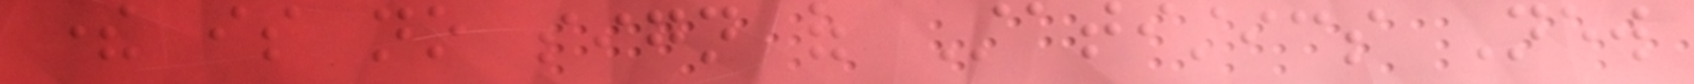there is no sign of Statistics New
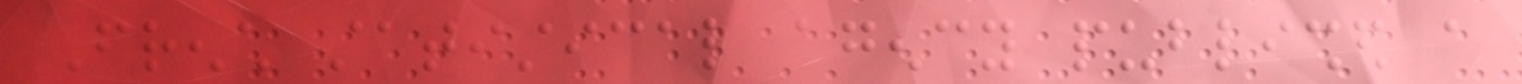French statistical agency published a
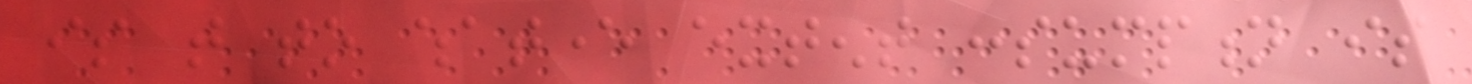is that to whatever extent consumption is
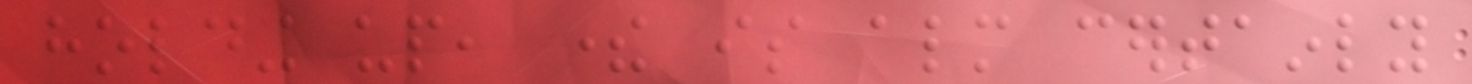holding up, there is almost certainly
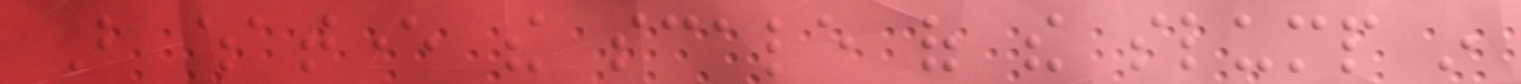But whatever the scale of the slump in
